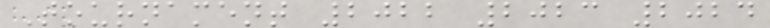Tournament 2022 2023 2024
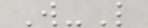W-L
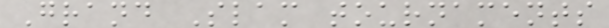Grand Slam tournaments
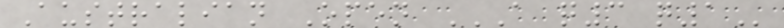Australian Open A Q3 Q1
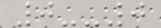0--0
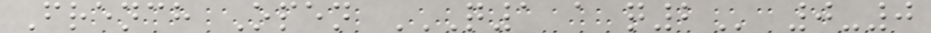French Open Q1 A Q2 0-0
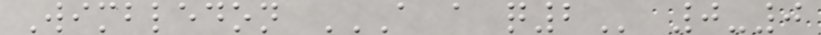Wimbledon A A Q2 0-0
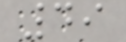49
